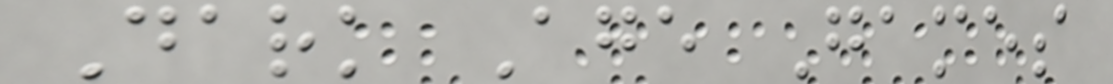Dark Age Games
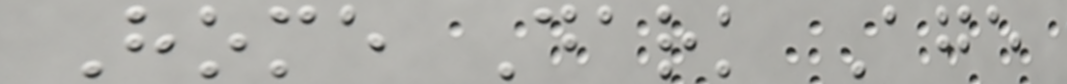Home Dark Age
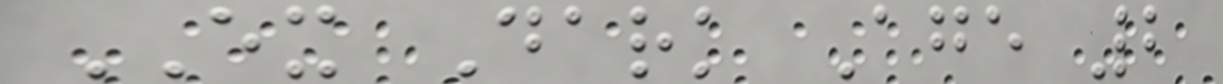EX Dark Age 2
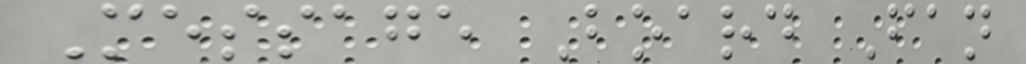Message Board Fan
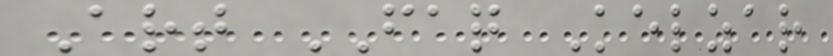Art FAQ Kelzar
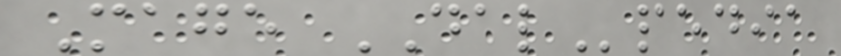Mage DALpedia
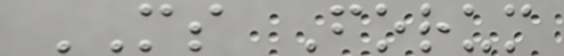MS Forum
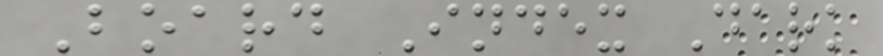Board Index Dark
